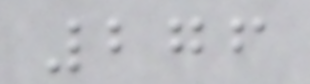276
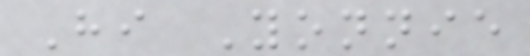Hi Yonnie
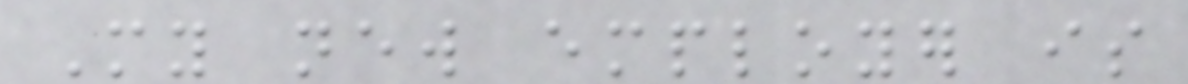My new employer is
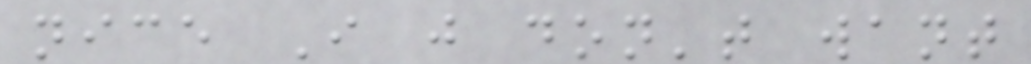nice I just don't want
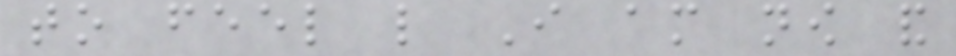to feel like I am now and
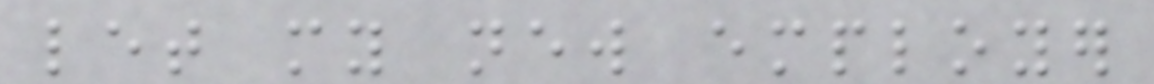let my new employer
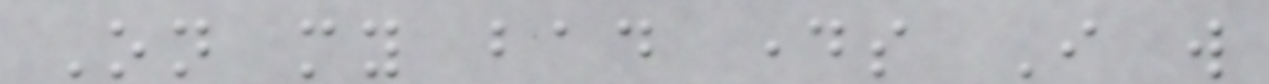On my bad days I will
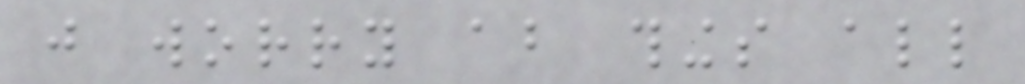just worry about things all
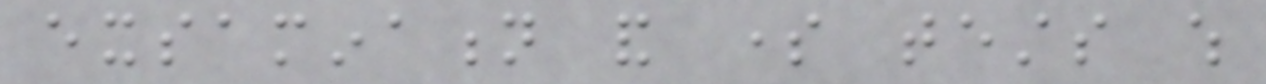exsamination and some tests which
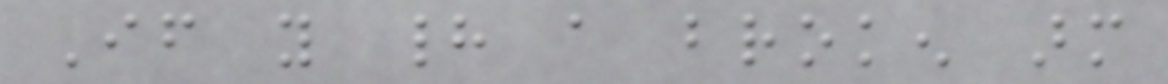If you had a broken arm
